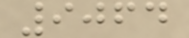9064
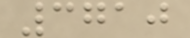3710
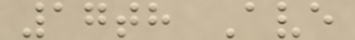17th Ave
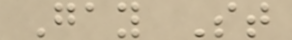Gay St
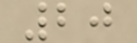20
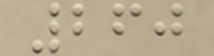260
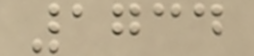1734
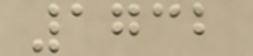1732
